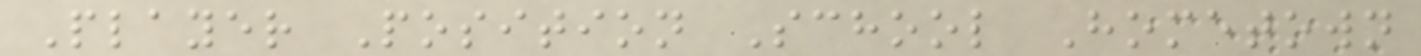Player Position School Hometown
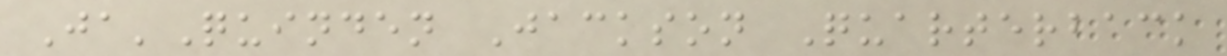Ja'Quinden Jackson Quarterback
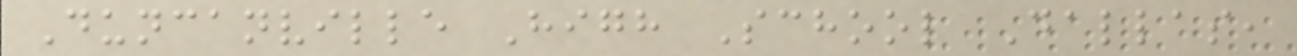Duncanville High School Dallas,
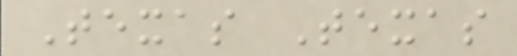Texas Texas
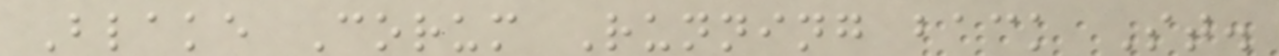Blake Corum Running back St.
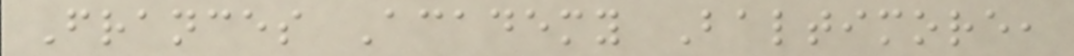Frances Academy Baltimore,
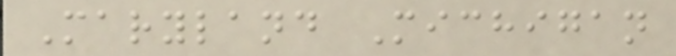Maryland Michigan
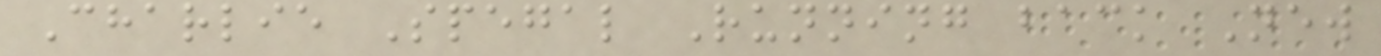Charlie Spegal Running back New
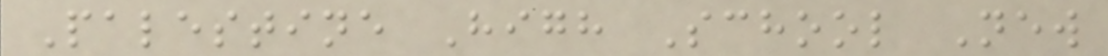Palestine High School New
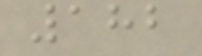182
